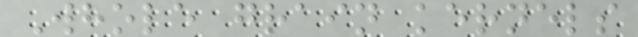Whole grain kernels
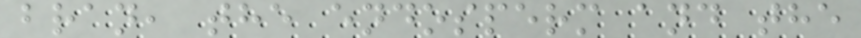bran, the endosperm and the
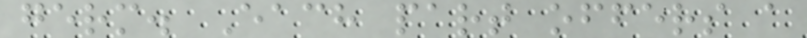germ. Each part offers a
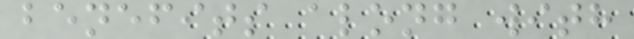benefits along with
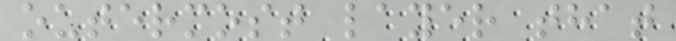outermost layer that
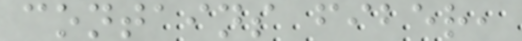contains fiber,
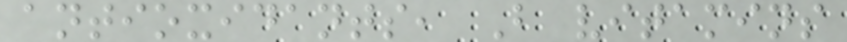antioxidants, B vitamins
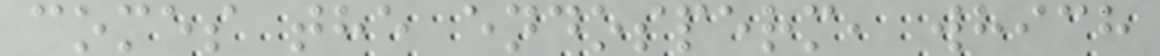comes the endosperm, which
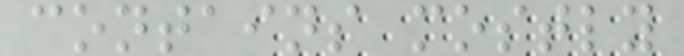contains mostly
